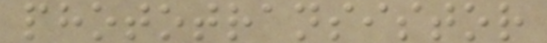phototransistor
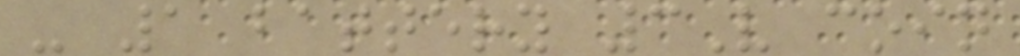- 1 battery 3V coin
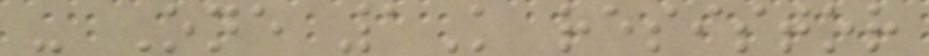- One 1K resistor
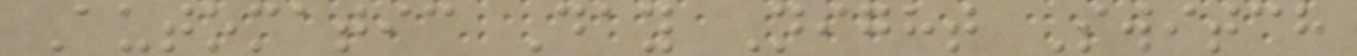Automatic Day Night Switch
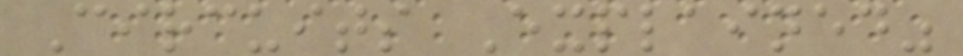Circuits Explained"
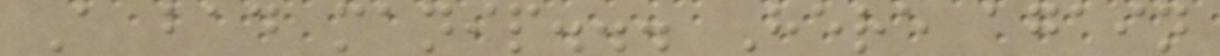A bad manip... Here again
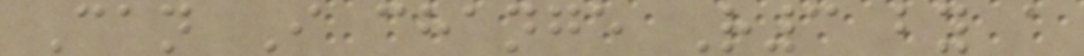Can I change R3 by a
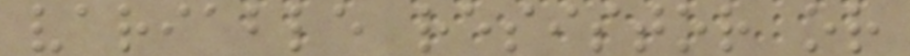variable resistor or
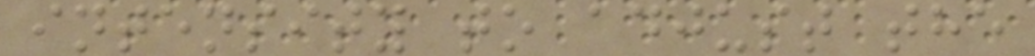intensity to adjust the
